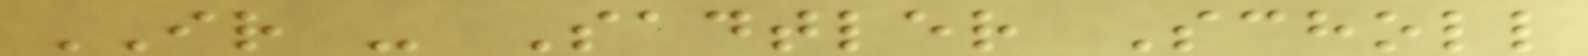IR - Sadtler Scholl
